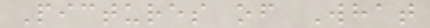Pictures of What
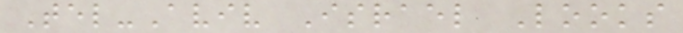Tel-Aviv Israel Looks
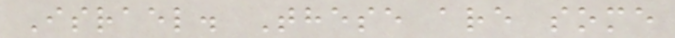Israel. These are some
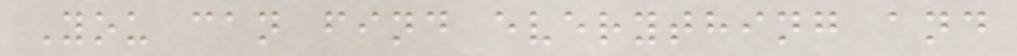You can find everything and
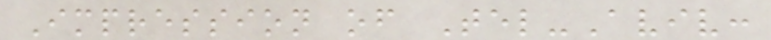Impression of Tel-Aviv:
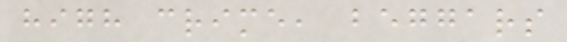high crime, beggars
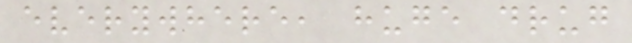everywhere, huge drug
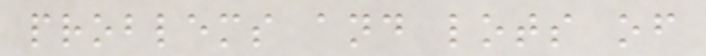problems and lots of
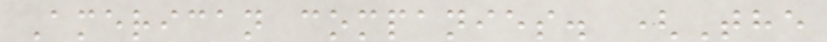American companies. (The
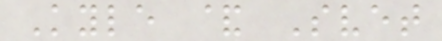Kyle & Svet
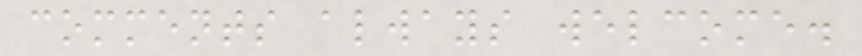comments always welcome.
